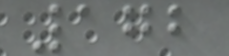172
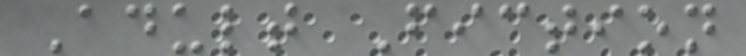Adult Fiction
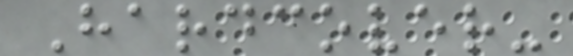Hardcover-
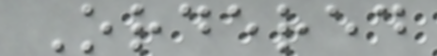Ordered
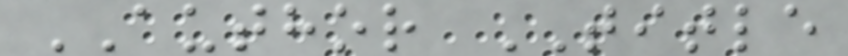AUTHOR TITLE
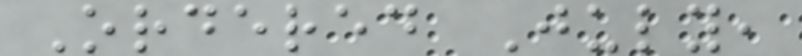Ordered July,
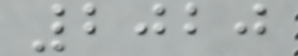2020
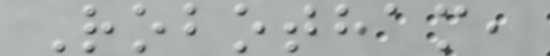Robotham,
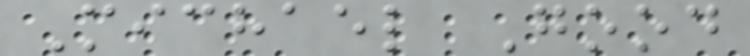Michael Good
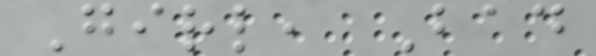Girl, Bad
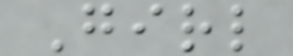Girl
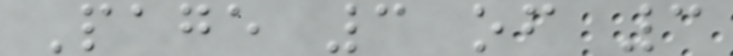Page 3 of 3
